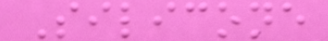Silicone
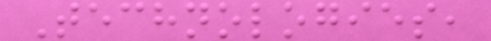Technologies,
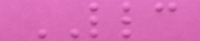LLC
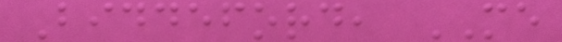Biddeford, ME
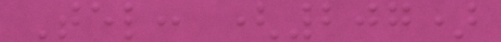Tel: (207)
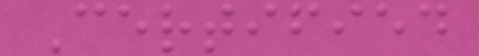Certified
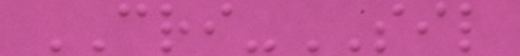CRI-SIL
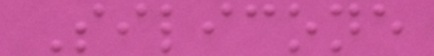Silicone
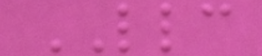LLC
